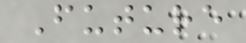Future
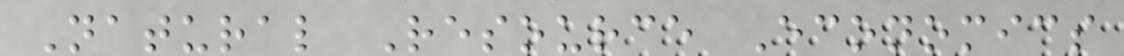Natural Resource Economics
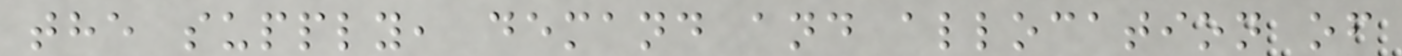the supply, demand and allocation of
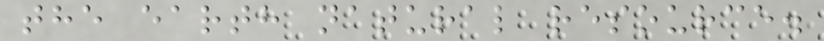the earth natural resource.
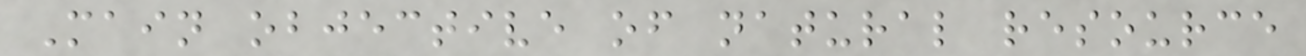Main objective of natural resource
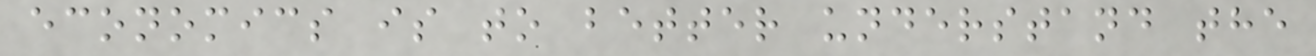economics is to better understand the
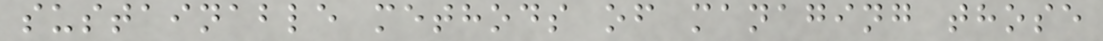sustainable methods of managing those
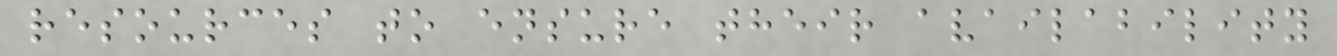resources to ensure their availability
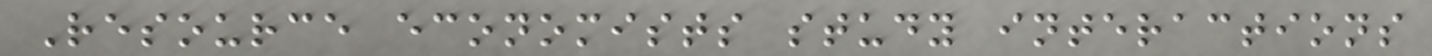Resource economists study interactions
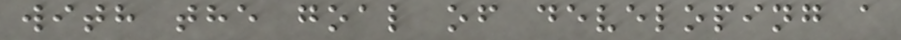with the goal of developing a
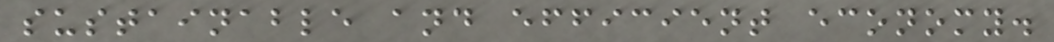sustainable and efficient economy.
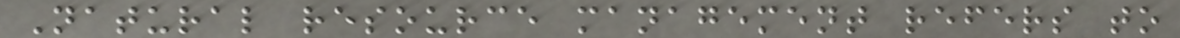Natural resource management refers to
